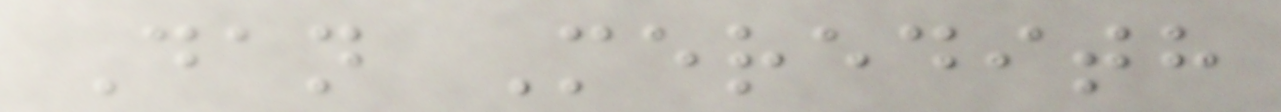Dan Meredith
